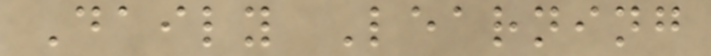Daily Learning
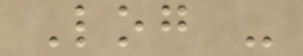Log -
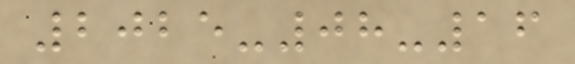2025-08-16
